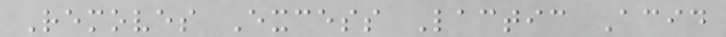Removes Excess Lactic Acid
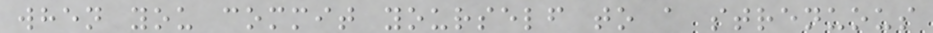when you commit yourself to a strenuous
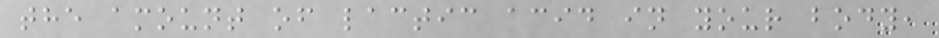the amount of lactic acid in your body,
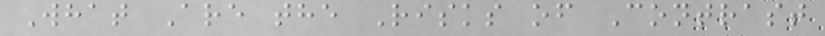What Are the Risks of Contrast
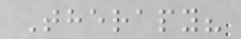Therapy?
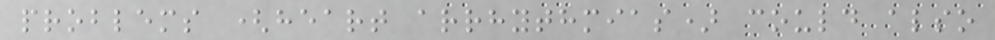problems (heart arrhythmias) could also
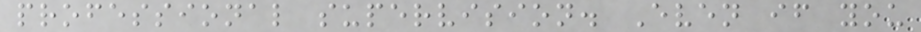professional supervision. Even if you
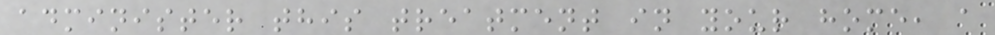administer this treatment in your home, a
